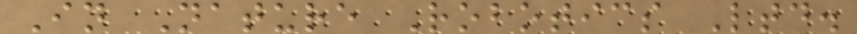In Nature Robotics Ltd.
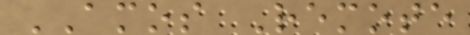AMOS Remote
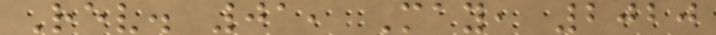Rev. 01, May, 2020
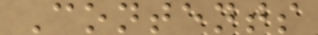Contents
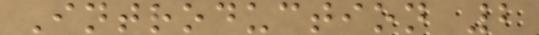Introduction 2
